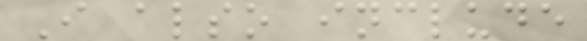I also include
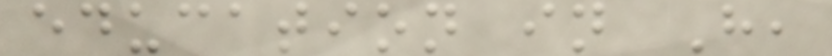education in H,
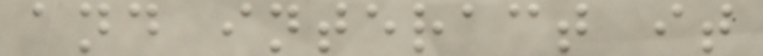and interact it
